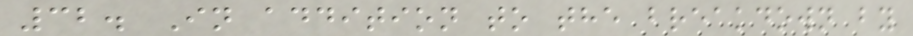32. In addition to the breakdown by
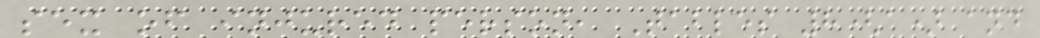sex of injured person, Tables 8(a) and
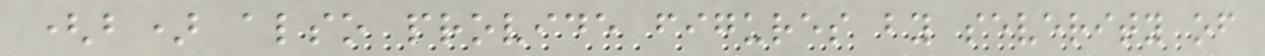(b) also provide figures by severity of
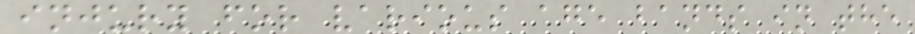injury for various age bands in the
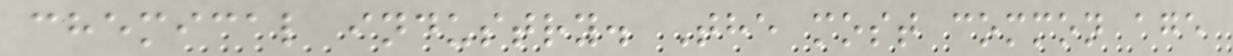chemical industry. The most common age
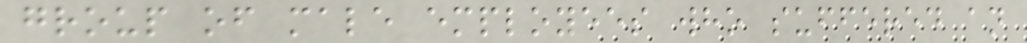group of male employees who suffered an
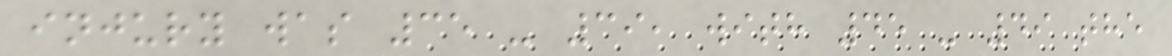injury was 35 - 39, with 45 - 49 the
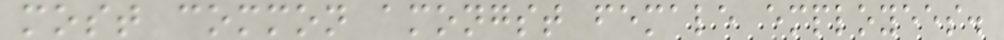most common amongst female employees.
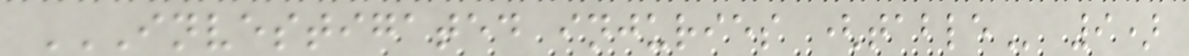INVESTIGATED INJURIES (TABLE 9)
